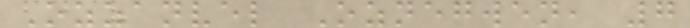Ozzanvel Oznegwen, 7
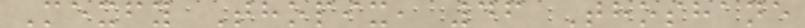Mexfy Thopix, 46 Thoshane
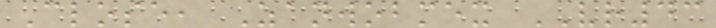Close, Zanwobmex VR43
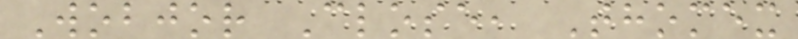Wobjor Close, Thomex
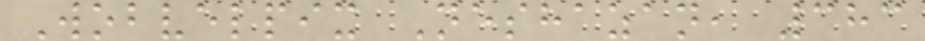Wobvelpix Neshazan, 383
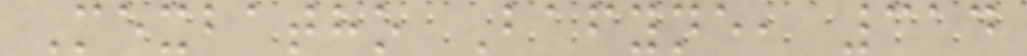Mexbatho Bafyne, 314
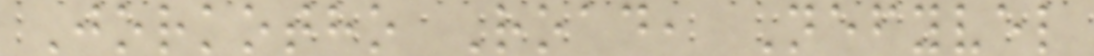Jorkotho Road, Nefyvel
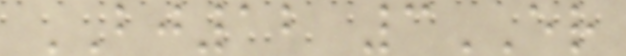BJ12 3ER
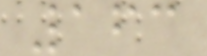163
